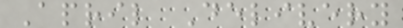April Delivery
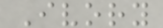Ivory
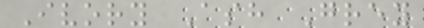Ivory Ash Grey
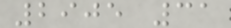2905 31
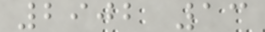2902 13
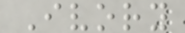Ivory
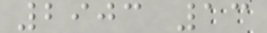2903 13
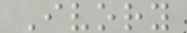Ivory
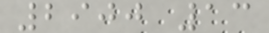2900 13
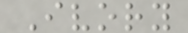Ivory
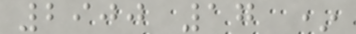2900 17 *
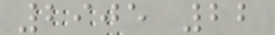2905 22
